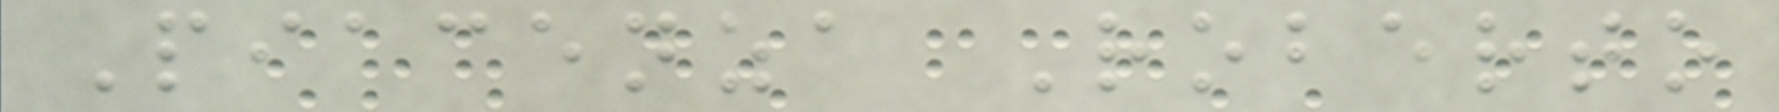Piacenza Roberto
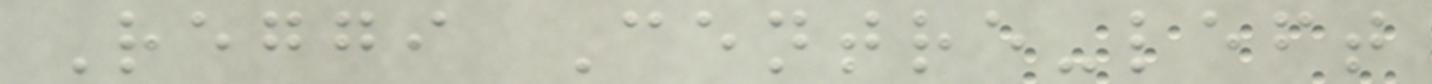Reggi Centre-left
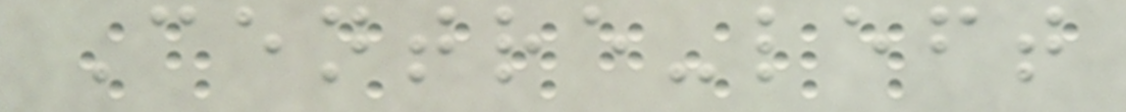Centre-left
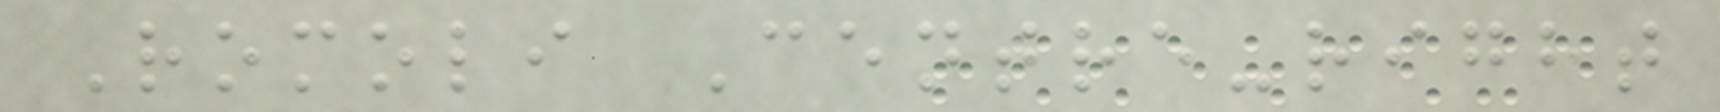Romoli Centre-right
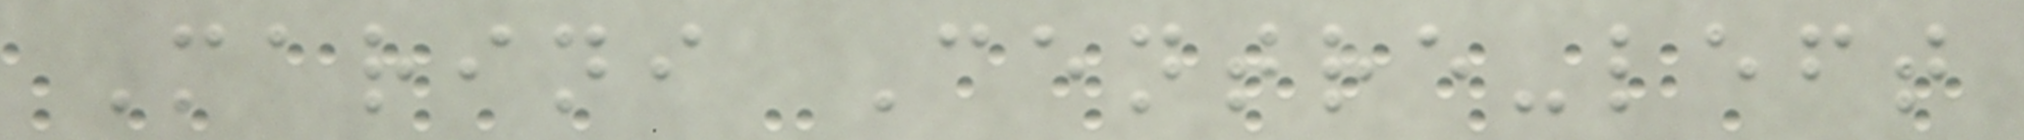Marini Centre-left
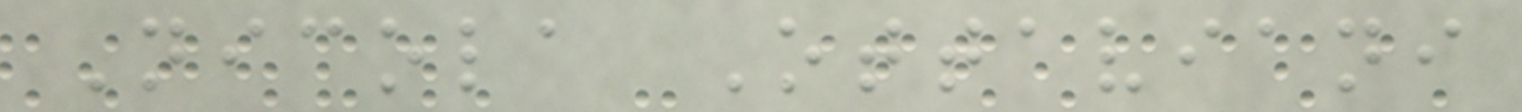Nicola Ottaviani
